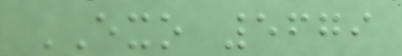EXO 5679
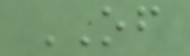OF
